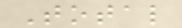Total
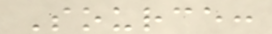Source:
